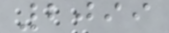2099
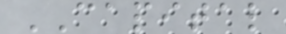CAPITAL
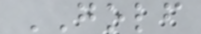GOLF
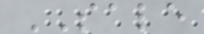SALE
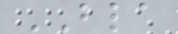BLA
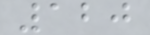120
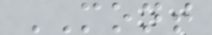MONT
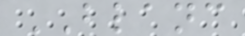BLANC
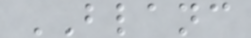BLANC
